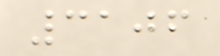3106
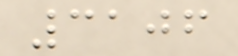3106
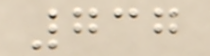737
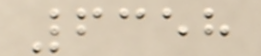6358
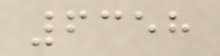6358
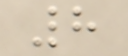8
